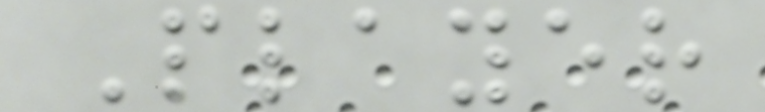Player
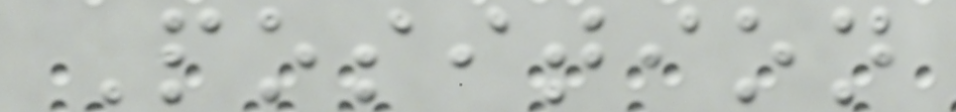Position
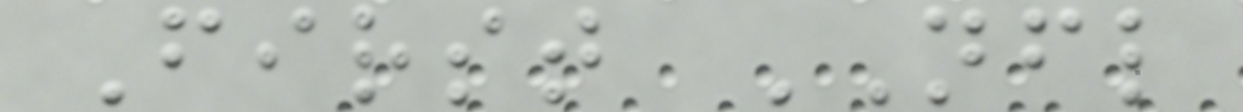First NFL
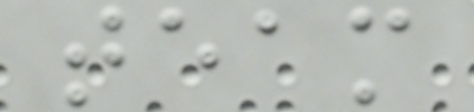team
